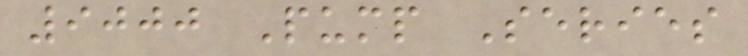9000 Pump Series
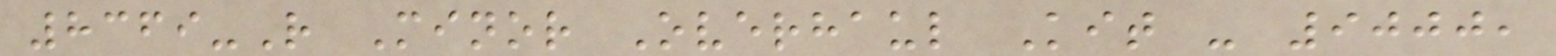8369-R Minor Overhaul Kit - 9000,
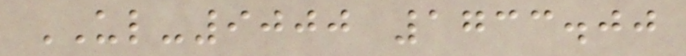UL-9000 1733.00
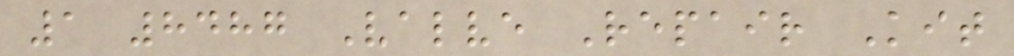1 8487 Valve Repair Kit
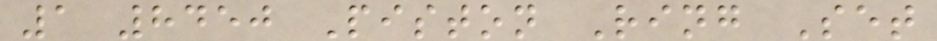1 8450 Piston Ring Set
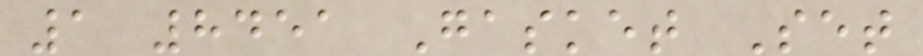1 8451 Gasket Set
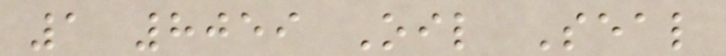1 8059 Oil Seal
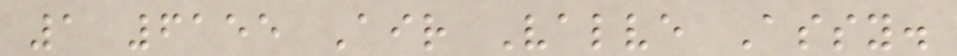1 6155 Air Valve Assy.
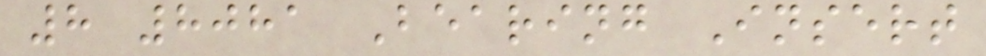8 8081 Bearing Insert
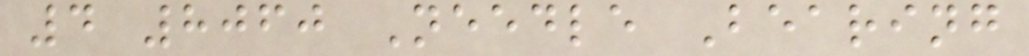4 8060 Needle Bearing
